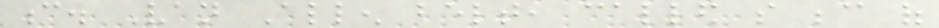c. Van Allen belt, called so because of
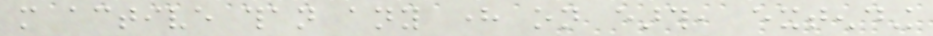more active than any here on earth, extending
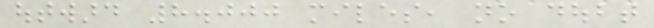outward 8.000 miles, no doubt
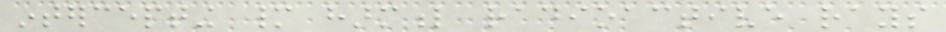intercepting many harmful radioactive rays
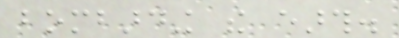bombarding the earth.
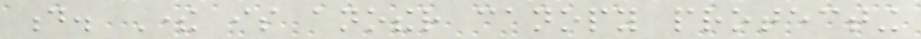d. There is another canopy protecting
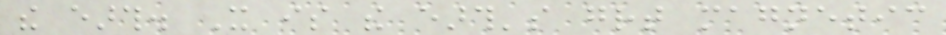the earth. It is the earth's great magnetic
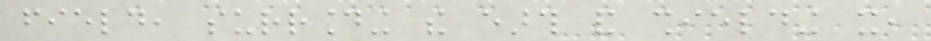field, surrounding the earth and shielding it,
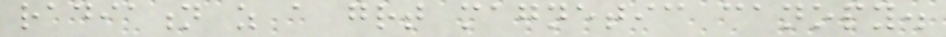radiation as a great magnetic canopy.
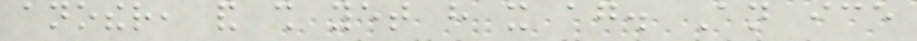another, and shall yet have it again. An ice
